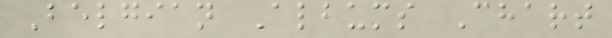Belgian Albums Chart
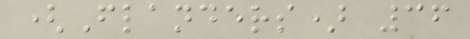(Flanders) 36
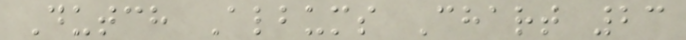Dutch Albums Chart 23
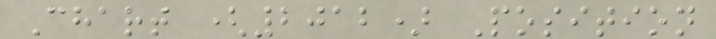Chart (2012) Position
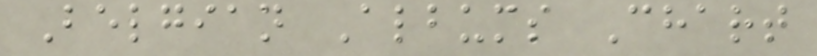Belgian Albums Chart
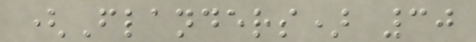(Flanders) 30
